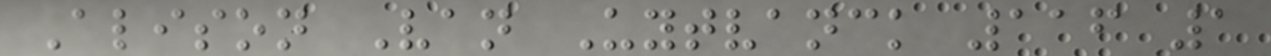Alison Van Uytvanck 116 1
